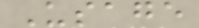Usage
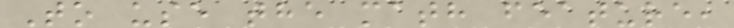To use the math feature,
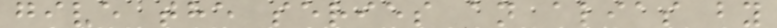give the series an alias by
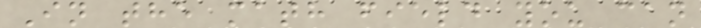In the math field you can
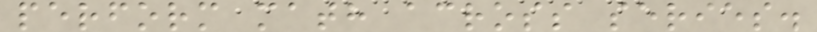perform math across series.
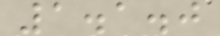1.1.0
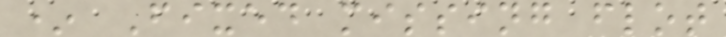* Fixed missing flot
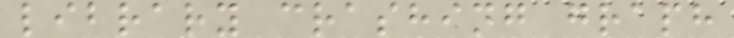library crashing graph
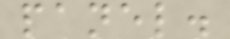panel.
